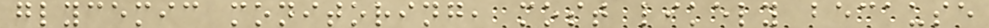glycemic monitoring, most likely because
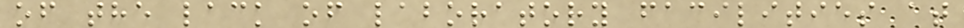of the lack of laboratory facilities at
